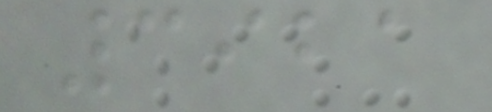3921
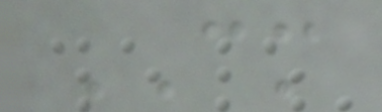CM
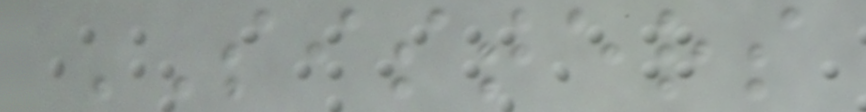SISTERS
